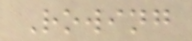Rowing
